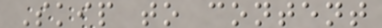Skip to content
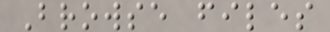Browse files
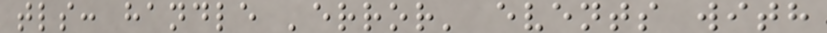tls: handle 'error' events with
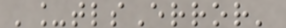'_tlsError'
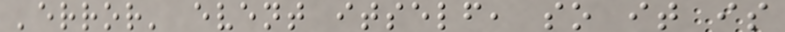'error' event itself, so it is
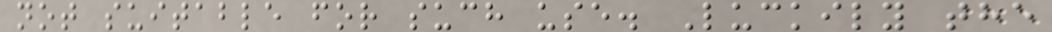not suitable for such use. Luckily the
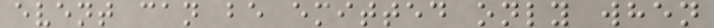event can be emitted only when
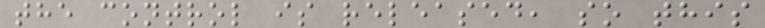the control is released, so this
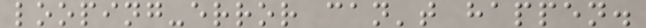looping-error can't happen.
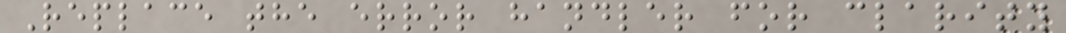Replace the error handler for clarity
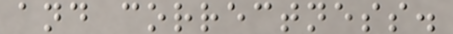and correctness.
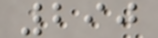290
